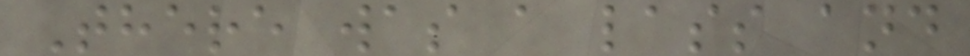There was a lass and
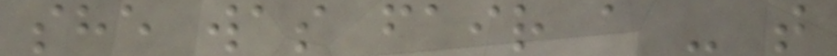she was fair a - t
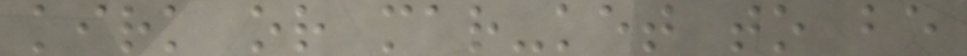kirk or mar-ket to be
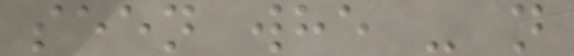seen whe - n
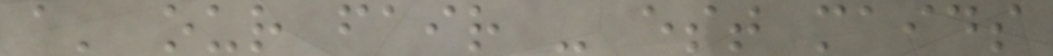a' our fair - est maids
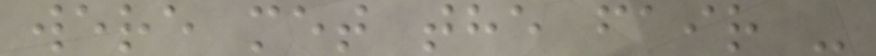were met the fair -
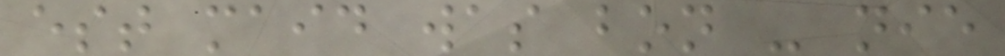est maid was bon - nie
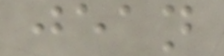jean
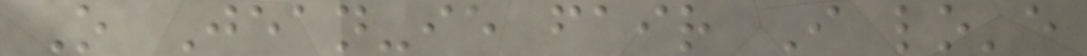O Jean-ie fair I lo'e
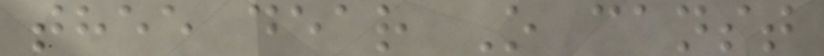thee dear O canst
